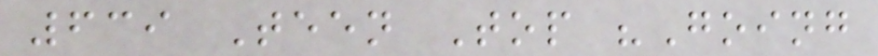639 Teen Top "Going
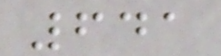641
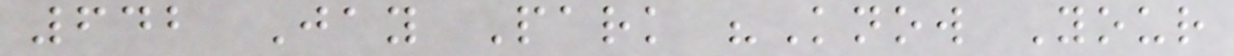642 Jay Park "Know Your
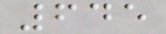645
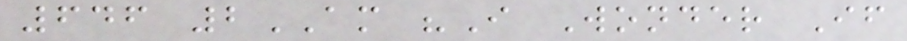646 2AM "I Wonder If
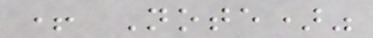+ Note)"
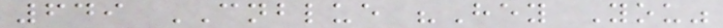649 CNBLUE "Hey You"
